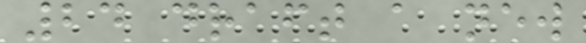24 draft a new
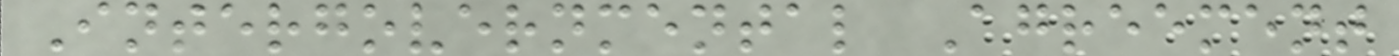Intergovernmental Agreement
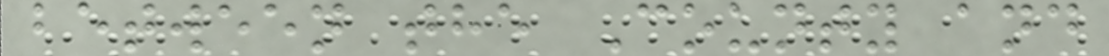between the County and
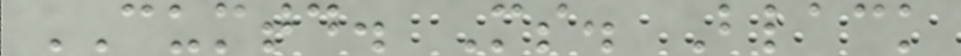CUMTD. Ms. Black
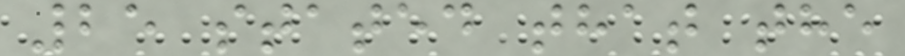25 stated that the
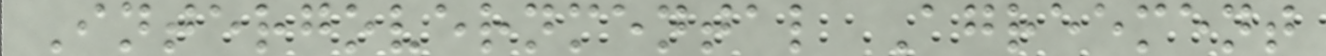Intergovernmental Agreement
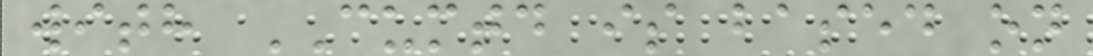with CUMTD is based on
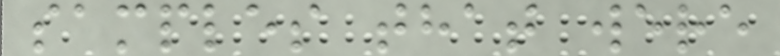samples that were
